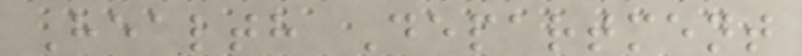Health Department
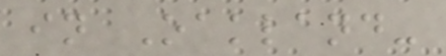in Oakland-
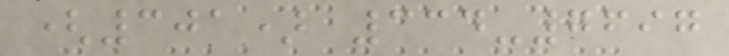(301) 334-7697
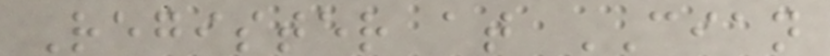Register at CIAN
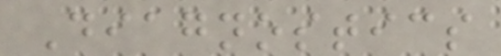Diagnostics
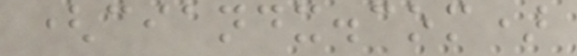(ciandx.com)
